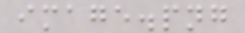image.png
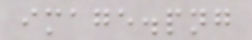image.png
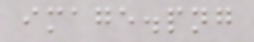image.png
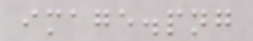image.png
